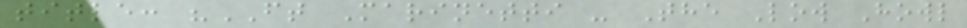title: "FT Marinetti - The Low Howl
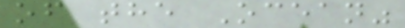of the Ocean"
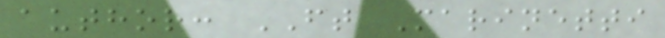author: FT Marinetti
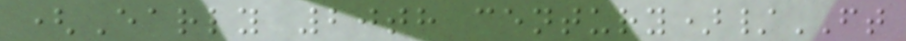(Early 20th century)/FT
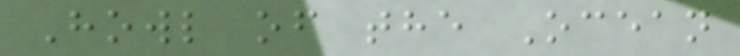Howl of the Ocean
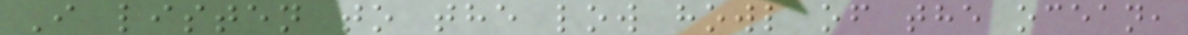I listen to the low howl of the ocean,
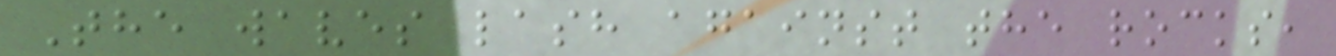The waves lash against the rocks,
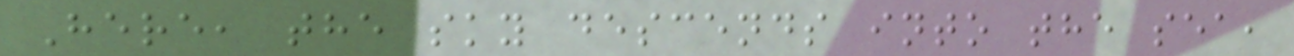Here, the sky descends into the sea,
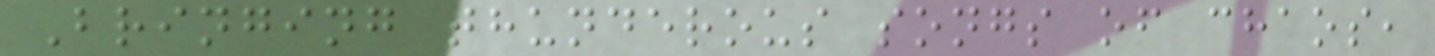Bringing thunderous songs of chaos,
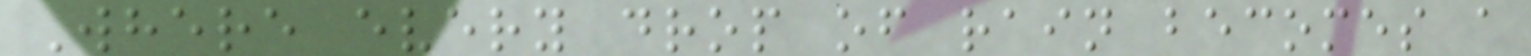Where every drop of rain becomes a
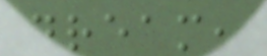dream,
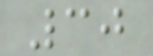30
